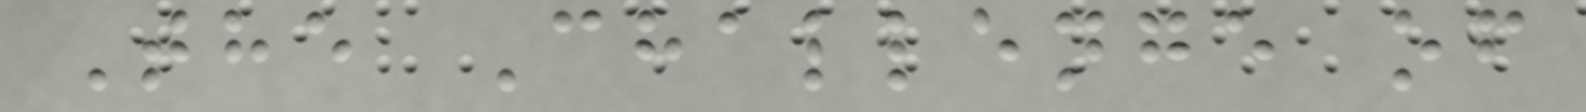The Challenge of
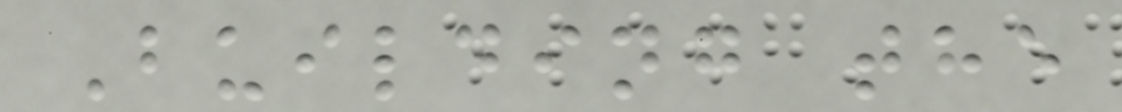Building the
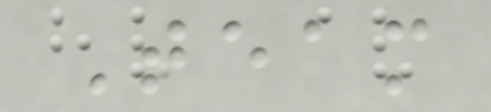Team
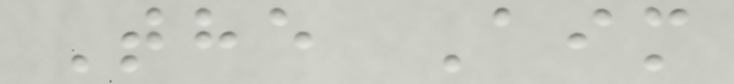The Aim
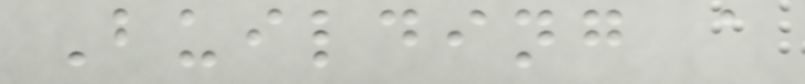Building a
